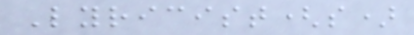Lyricist(s)
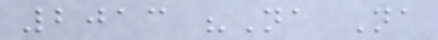2013 "Na Na
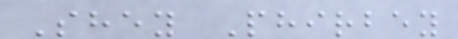Shey Phirbey
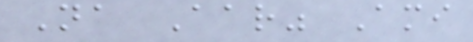Na Aar" Ami
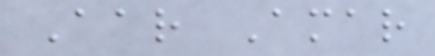Aar Amar
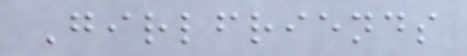Girlfriends
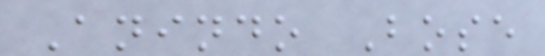Anindo Bose
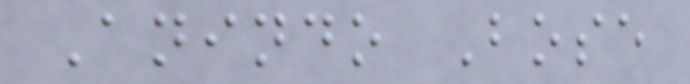Anindo Bose
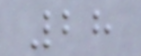28
